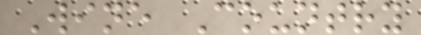Wine Country
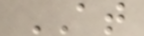AT
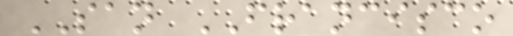SAN FRANCISCO
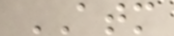ATM
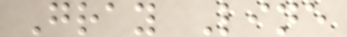Gray Line
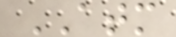ATM
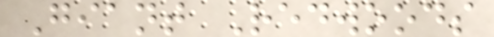Giant Redwoods
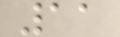11
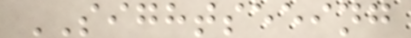SIGHTSEEING
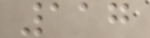117
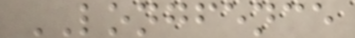LONGFENCE
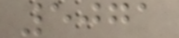5071
